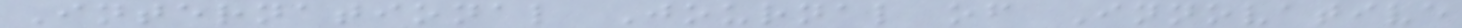International Journal of Innovative
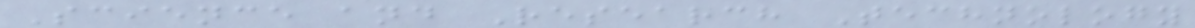Science and Research Technology
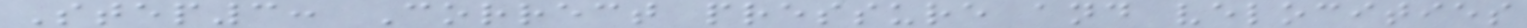Step3: Correct pressure and velocities
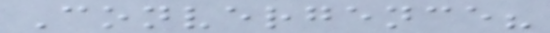Convergence?
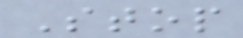Stop
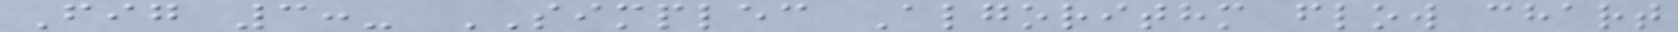Fig 3:- SIMPLEC Algorithm flow chart
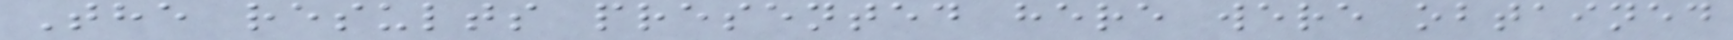The results presented here were obtained
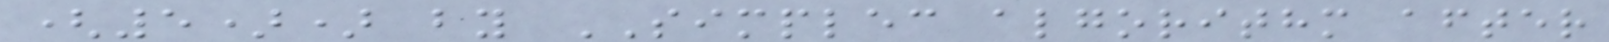(5)) by SIMPLEC algorithm after
